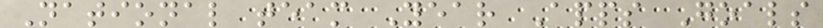National team Year Apps Goals
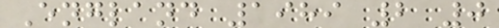England 1989 2 0
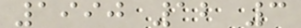1990 12 3
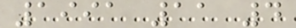1991 11 4
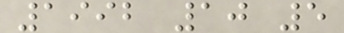1992 10 5
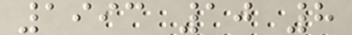1993 10 8
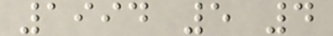1994 5 4
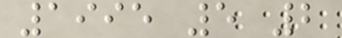1995 5 2
